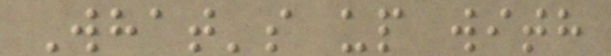What's up with
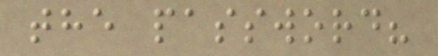the password?
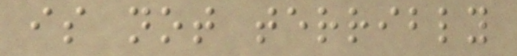is not terribly
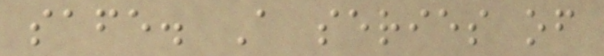safe. A series of
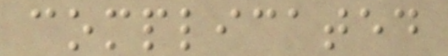complicated
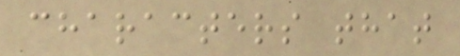characters that
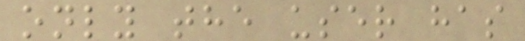only the user has
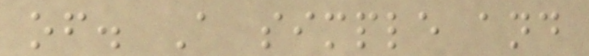of. A simple and
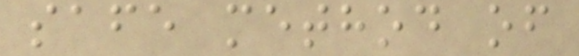safe method of
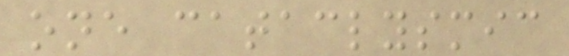one cataclysmic
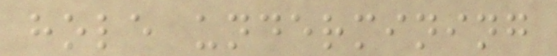hole undermining
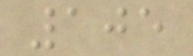105
